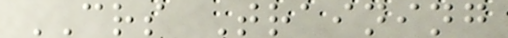CRS Training
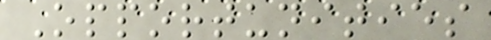Opportunities
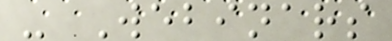- Webinars
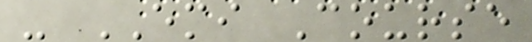- EMI Course
